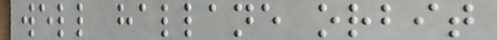well hallane orbit
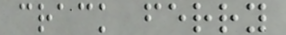crack ferry
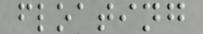floating
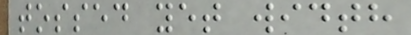tossed yet width
